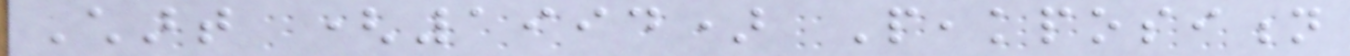Chart (1994) Peakposition
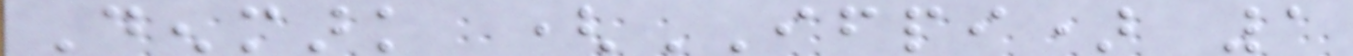Denmark (IFPI) 1
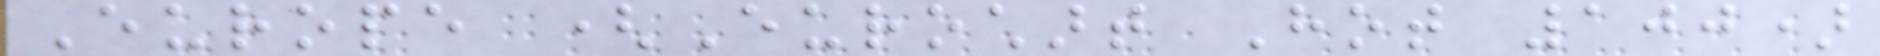Europe (Eurochart Hot 100)
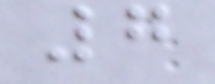7
